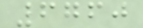6760
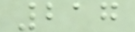217
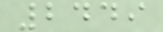2449
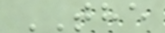THE
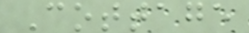Cottage
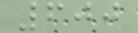600
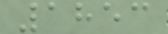1853
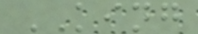KING
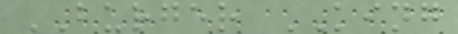BURGER KING
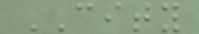CITY
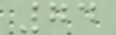74
